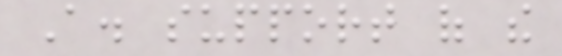A. support of the
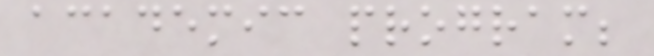academic program;
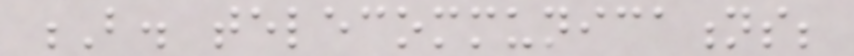B. telecommunications;
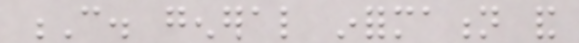C. general information and
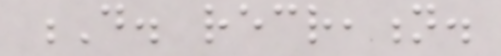D. recreation.
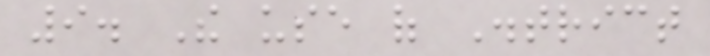9. The use of District
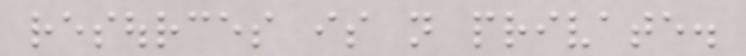resources is not private.
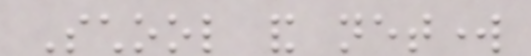School and network
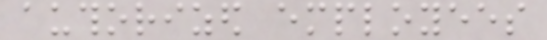authorized employees
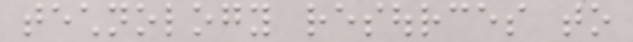technology resources to
